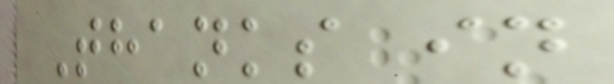Thanks in
